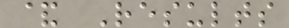& Results
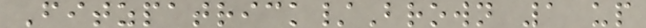Fitzpatrick/Brown 1 up
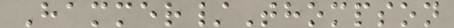Hammer/Thompson
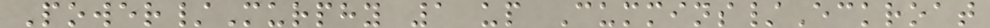Power/Murphy 1 up Cummins/Eckroat
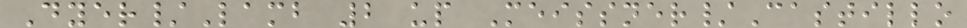Dyer/Lamb 2 up Meissner/Castillo
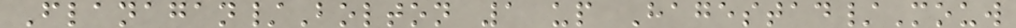Flanagan/Bolton 1 up Hagestad/Mouw
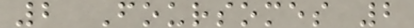2 Foursomes 2
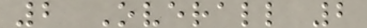2 Overall 2
